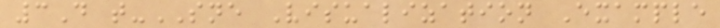3D t-SNE Visualization Example
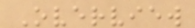Overview
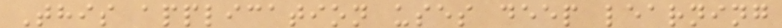This application uses deep learning
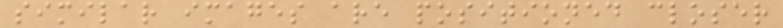similar images are positioned closer
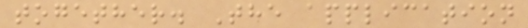together. The application
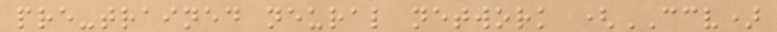pre-trained neural network (CCV)
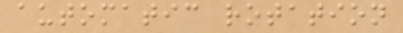automatic rotation
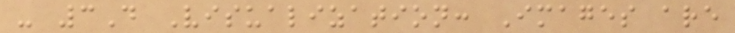- 3D Visualization: Images are
